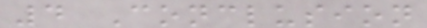4 Conclusion
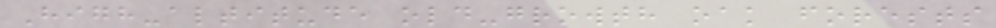High-altitude old-growth oak forests
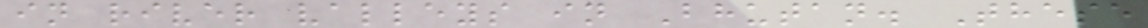in river valleys in Bhutan. These
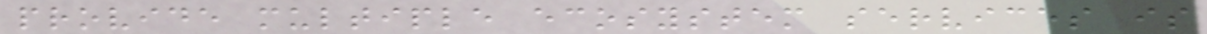provide multiple ecosystem services is
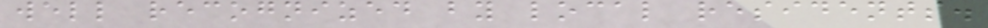well recognized by local residents.
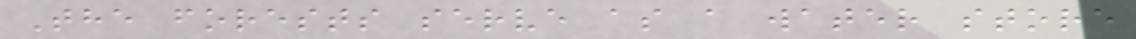The forests serve as a water store
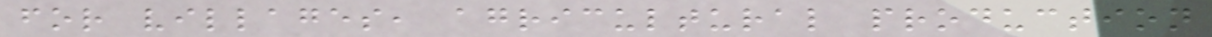for villages, agricultural production
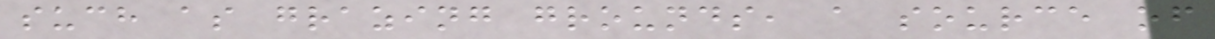such as grazing grounds, a source of
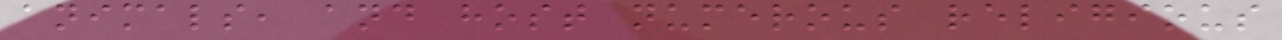animals, and host numerous religious
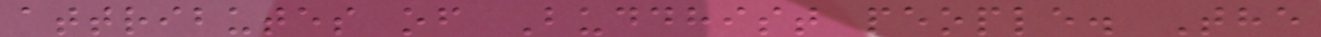attributes of Buddhist people. The
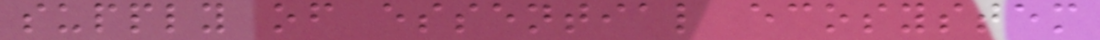supply of essential ecosystem
